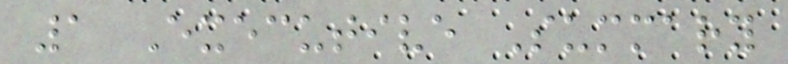1 Executive Summary
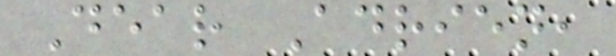Dear Adrien,
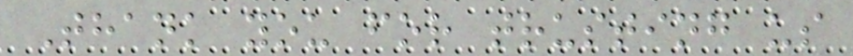Thank you for trusting us
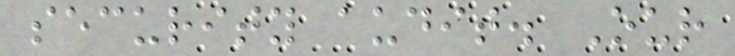security audit. Our
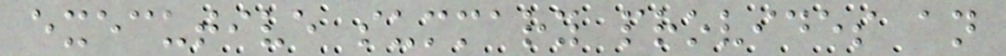executive summary provides an
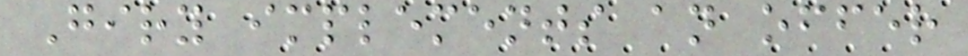Giry implements an offer
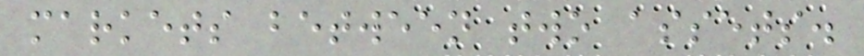markets between two assets.
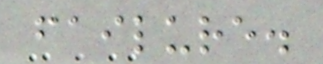failure.
